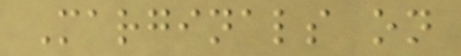Marginals on
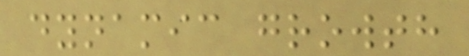dynamic growth
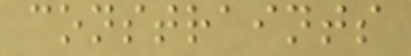constraints
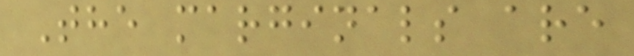The marginals are
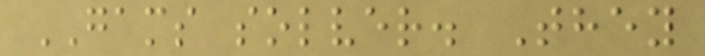GAMS solver. They
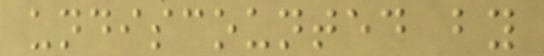undiscounted by
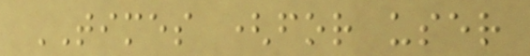TIMES (for user
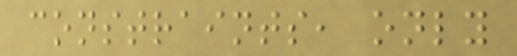constraints, only
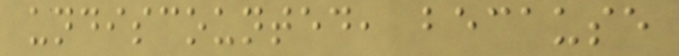undiscounted, because
